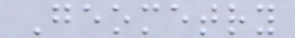Geometry
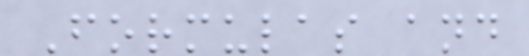Formulas and
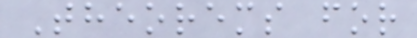Theorems for
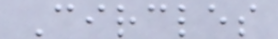Circles
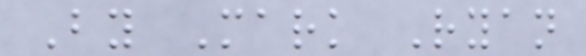By Mark Ryan
